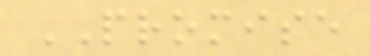PROMISE
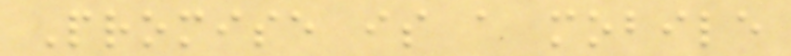Promise is a mobile
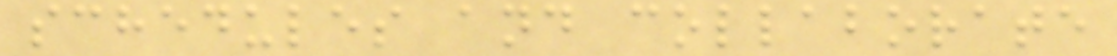schedules and collaborate
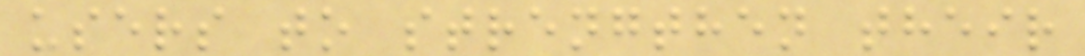users to strengthen their
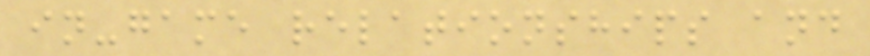in-game relationships and
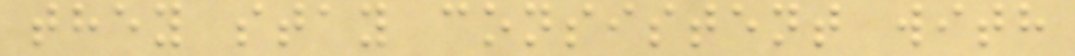they stay consistent with
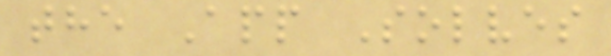the App Solves
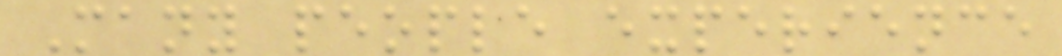Many people experience
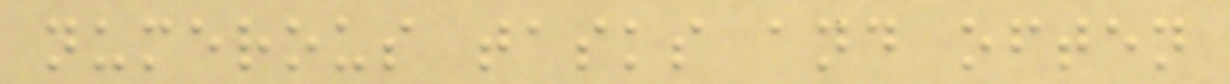numerous tasks and often
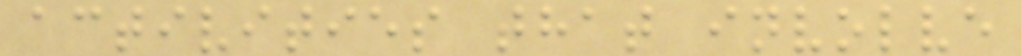activities that involve
